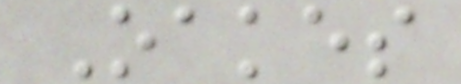Oakes
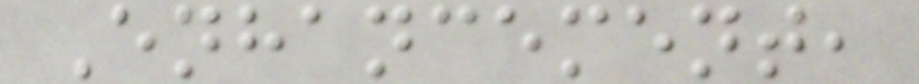Enhancement,
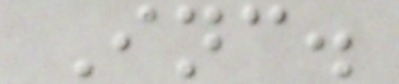Inc.
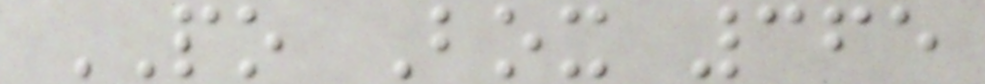PO Box 365
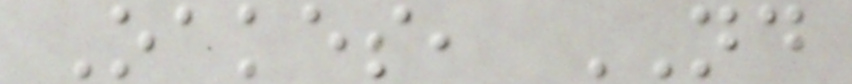Oakes, ND
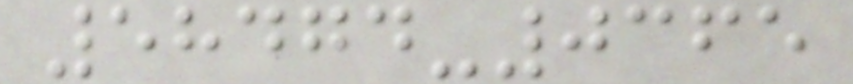58474-0365
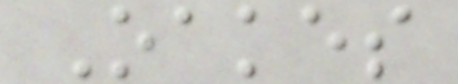Oakes
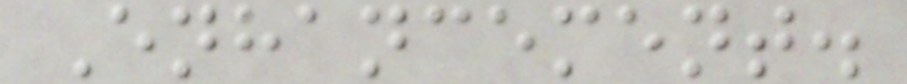Enhancement.
